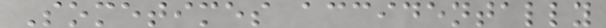Sometimes accidentally
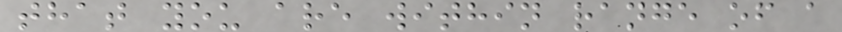that you are within range of a
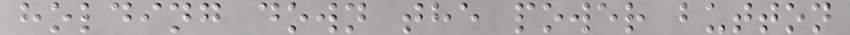holding down the power button
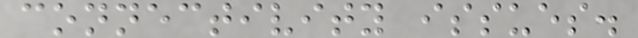connectivity issues.
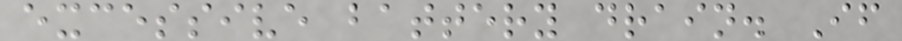excessive battery drain. If
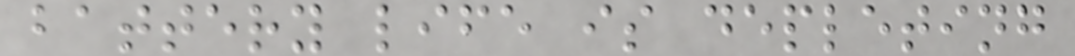battery life is depleting
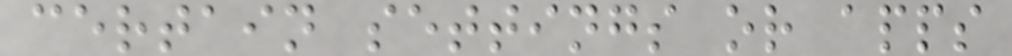certain settings or apps
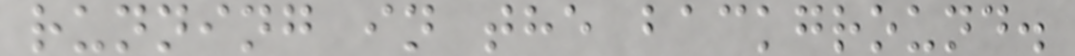running in the background.
